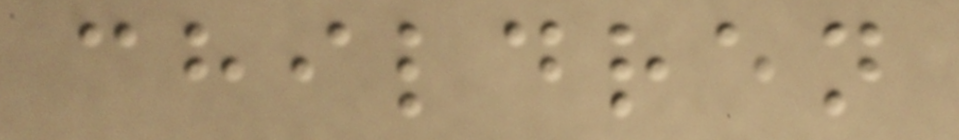children
